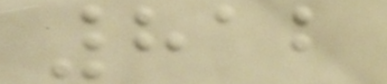812
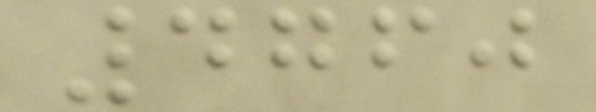4760
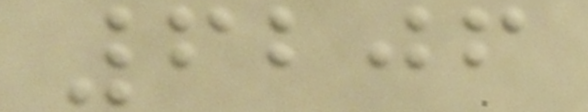6206
